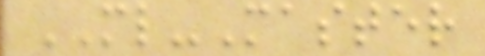ML-Master
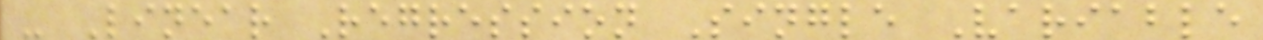- Linear Regression Single Variable
